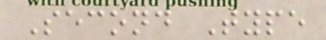Second Type
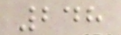248
